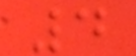4
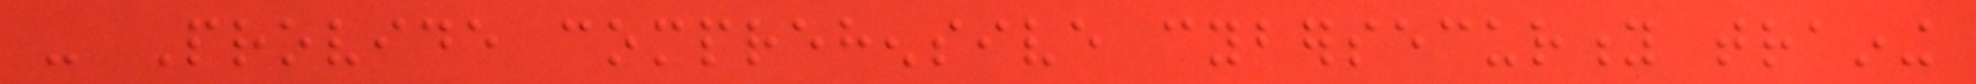- Provide comprehensive cybersecurity training
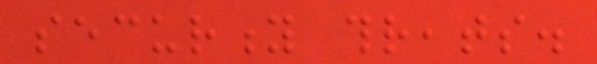security threats.
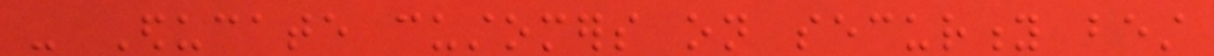- Educate customers on security best
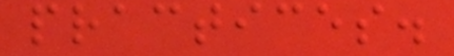practices.
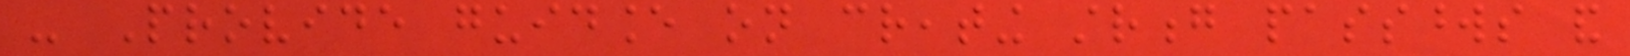- Provide guidance on creating strong passwords and
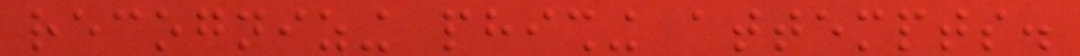recognizing phishing attempts.
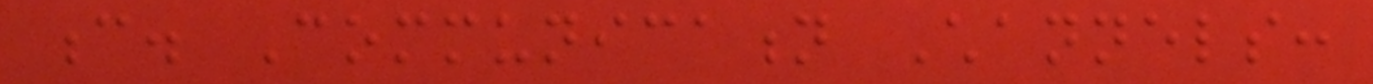c. Communication Channels:
